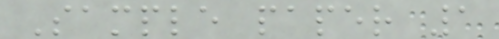Sample paper 1
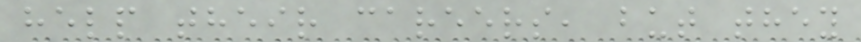help their careers, but they
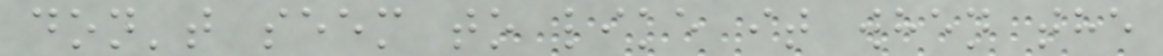don't seem to like it when the
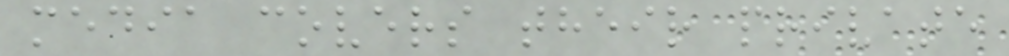media covers their private
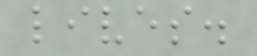lives.
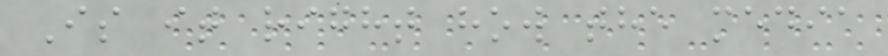Is it right how the media
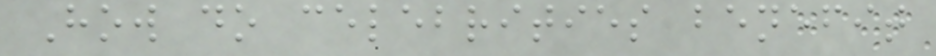How do celebrities benefit
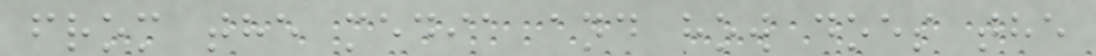from the media and how does the
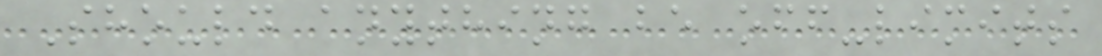Should anything be off-limits
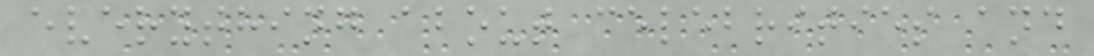everything about celebrities and
